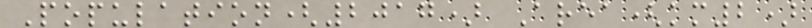Population(2017) Area(km2)
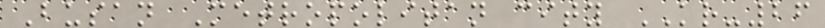Busan Metropolitan city KR-26
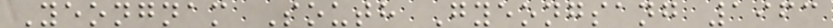Yeongnam South Gyeongsang 1963
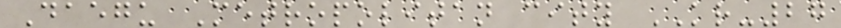Daegu Metropolitan city KR-27
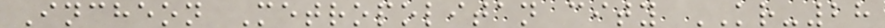Incheon Metropolitan city KR-28
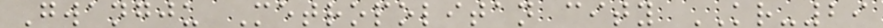Gwangju Metropolitan city KR-29
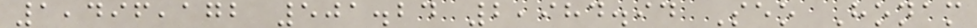1,496,172 501.24 2,984.94 Seo Honam
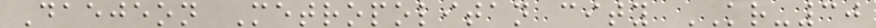Daejeon Metropolitan city KR-30
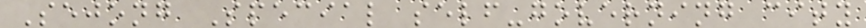Sejong Special self-governing city
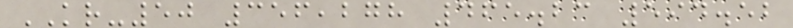KR-50 356,278 465.23 594.52
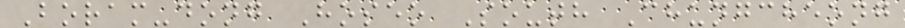Boram-dong Hoseo South Chungcheong
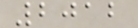2012
